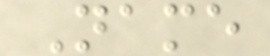Name
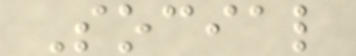Social
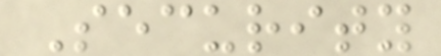Security
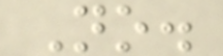No.
